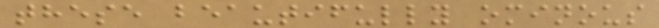these beautifully ominous
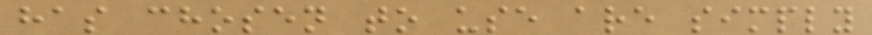has chosen to use are simply
